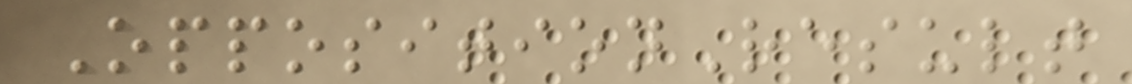OppositionResult
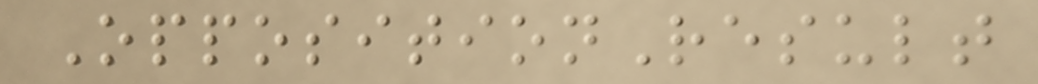OppositionResult
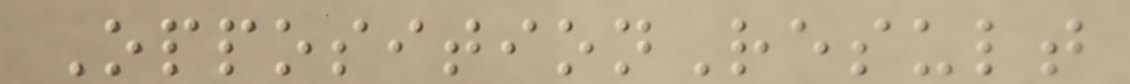OppositionResult
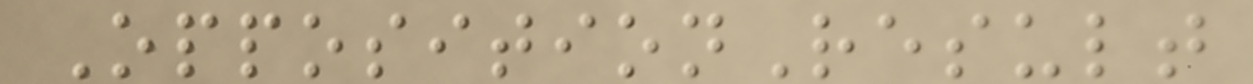OppositionResult
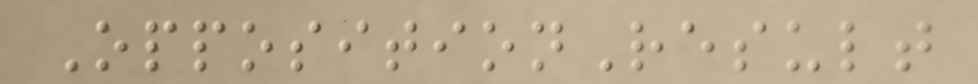OppositionResult
